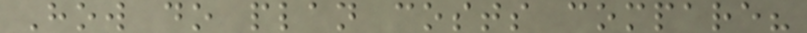How do plan costs compare?
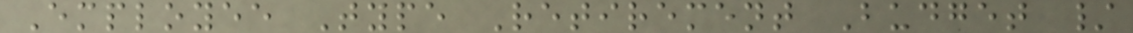Employee Type Retirement Budget /
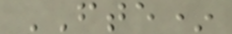FTE*
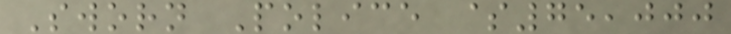Sworn Police $75,000
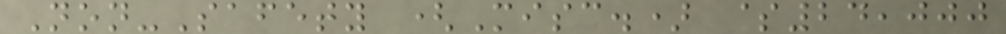Non-Safety (Misc.) $24,000
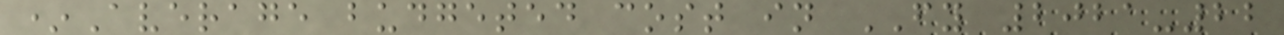*Average budgeted cost in FY 2021-22
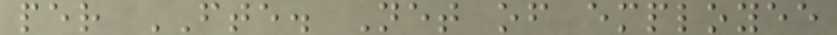per FTE. Net of employee
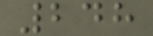248
